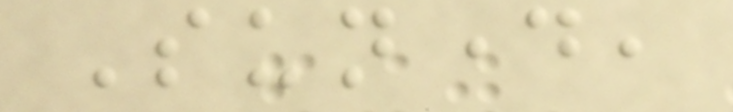Sunday,
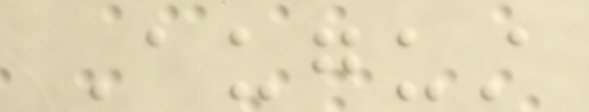August
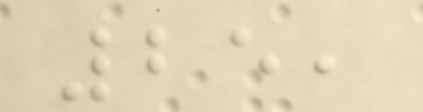25,
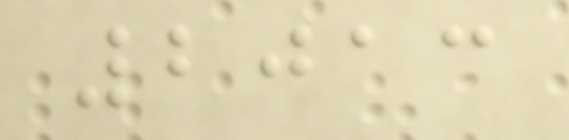2013
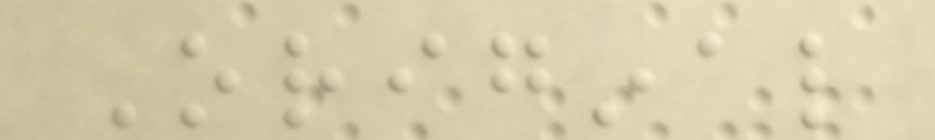Original
